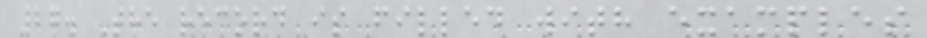27. The record is filled with examples
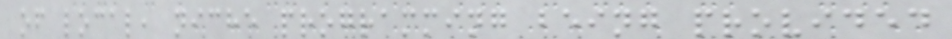of local, niche programming being provided
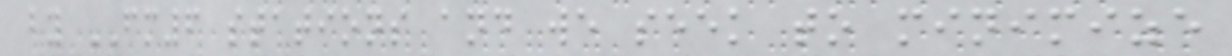by FM6 stations and we seek to minimize
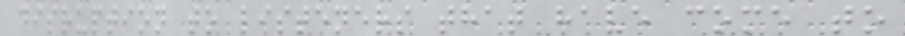disruption to listeners that have come to
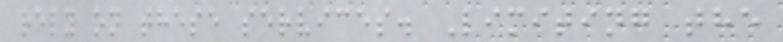rely on these services. Limiting the
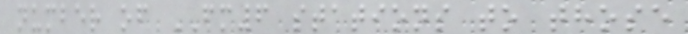number of FM6 stations to those
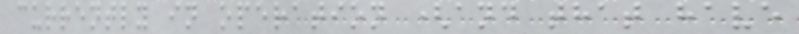currently in operation (and that have
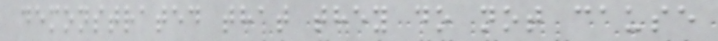demonstrated that they do not cause
